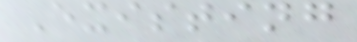Existing
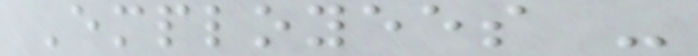Employees -
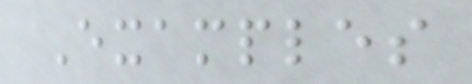Examples
